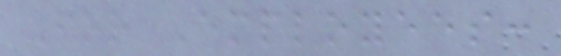For Employees:
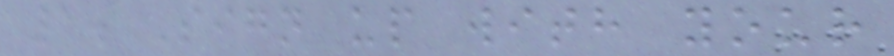1. Sign up with your
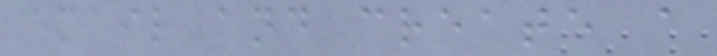email and create a
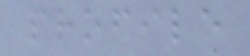profile
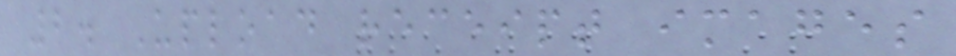2. Upload receipt images
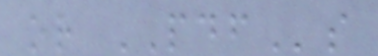or PDFs
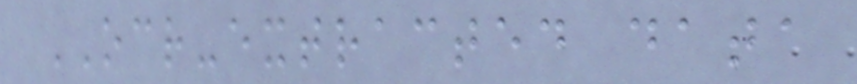OCR-extracted data
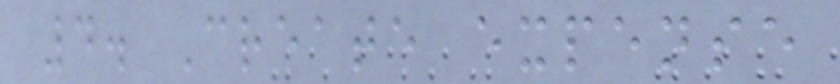4. Create expense
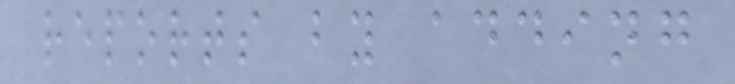reports by adding
